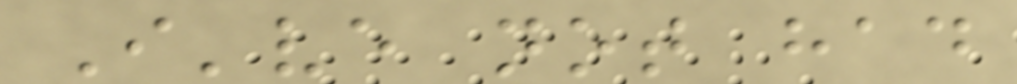I've not had
